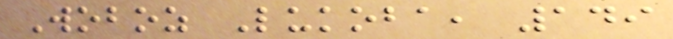Woboz Lukoba, 149
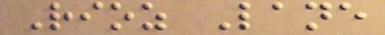Rioz Lane
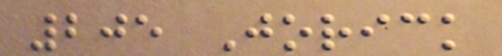205 Jorick
